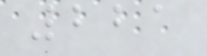221
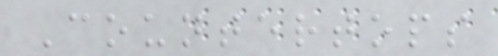Countertops
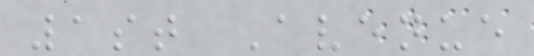1st Avenue
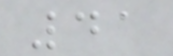41
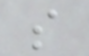s
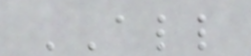ALL
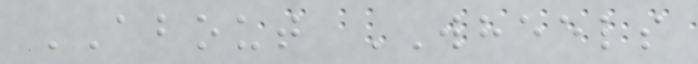ABOUT WHEELS
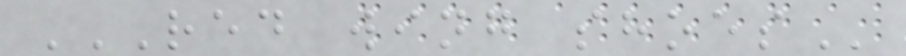RED WING SHOES
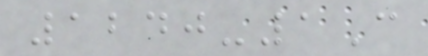1240-1C
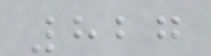827
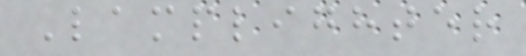Lamplighter
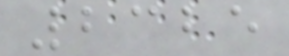2325
